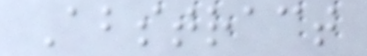Abstract
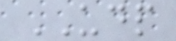UDP
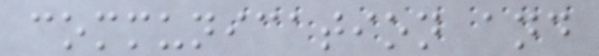communication and
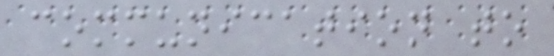communication to
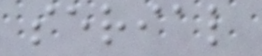serial
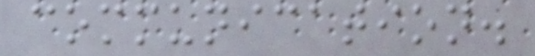communication.
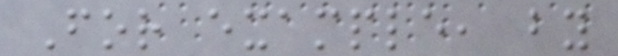For example, by
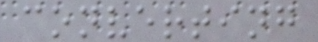converting
